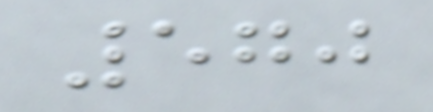570
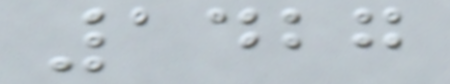1427
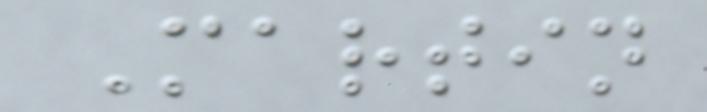Martin
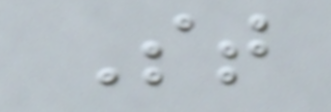St
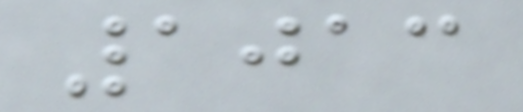1013
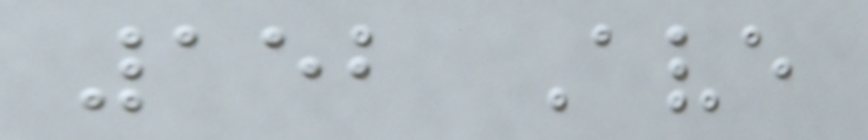152 Ave
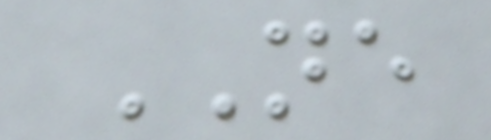NE
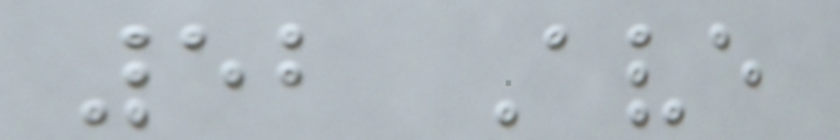52 Ave
